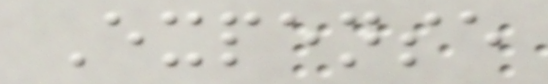Expense
